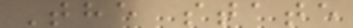The state
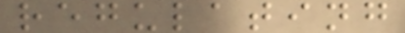regulating
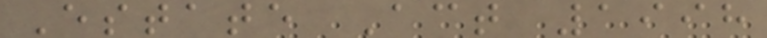Estate Act 1998
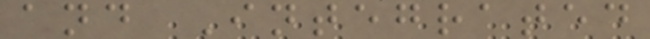and Integrated
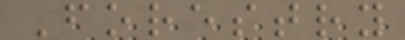Forestry
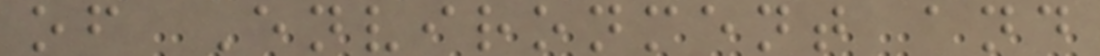of Environment and
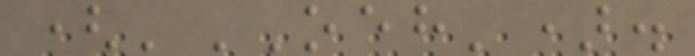('OEH').
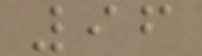96
